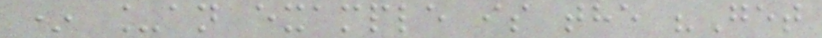* _an example is the "Get
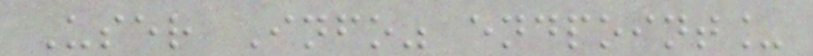User Info" endpoint_
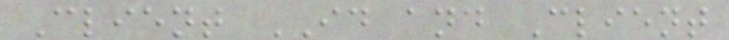Client ID and Client
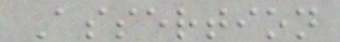Assertion
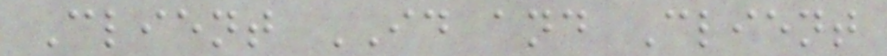Client ID and Client
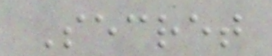Secret
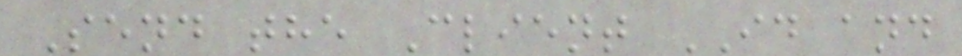Send the Client ID and
